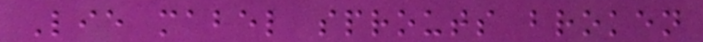Lie mabel sprouts broken
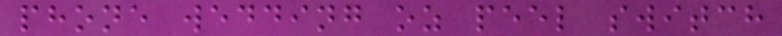phone wedding oz peel switch
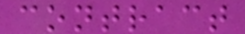contract
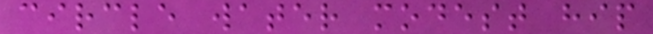circle water modest hip
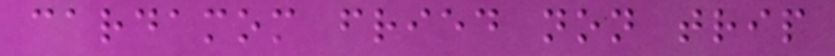cardamom fried non trip
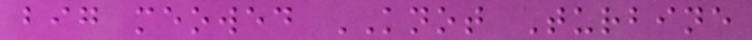big meowed KNOT Turbine
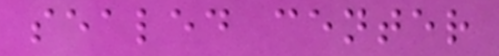sealed center
